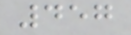457
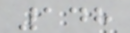148
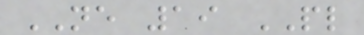NE 19 PL
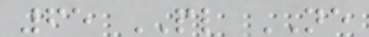65 PL NE
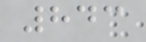843
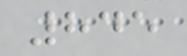845
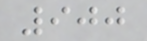900
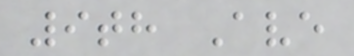9th Ave
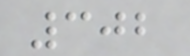302
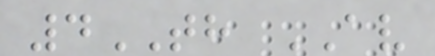4TH AV
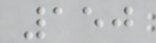150
